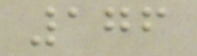176
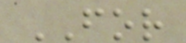FOR
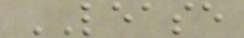LEASE
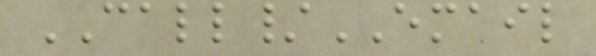CALL/EMAIL
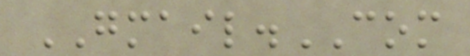GMAIL.COM
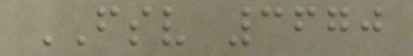FSV 3670
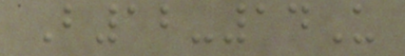B12-14U
